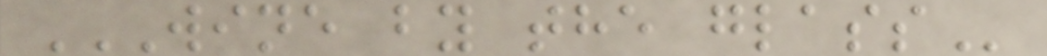WINE BY THE GLASS
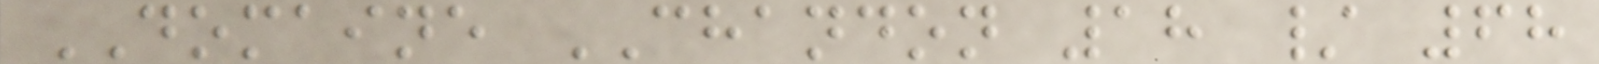DOMAINE CHANDON 18 / 68
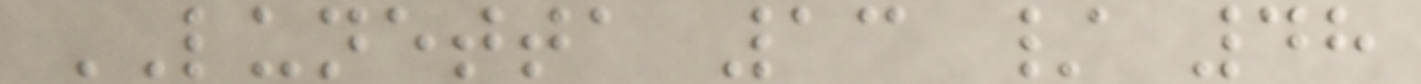LUNETTA 13 / 48
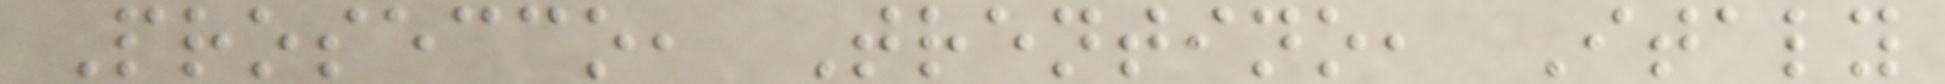Prosecco, Trentino, Italy
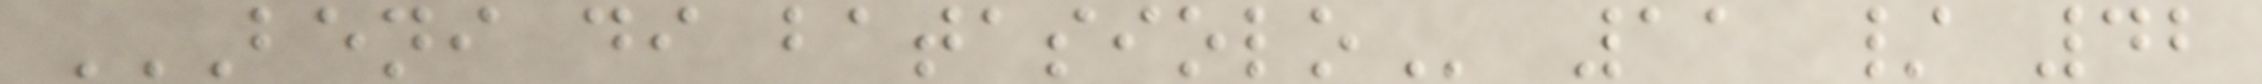BENI DI BATASIOLO 11 / 42
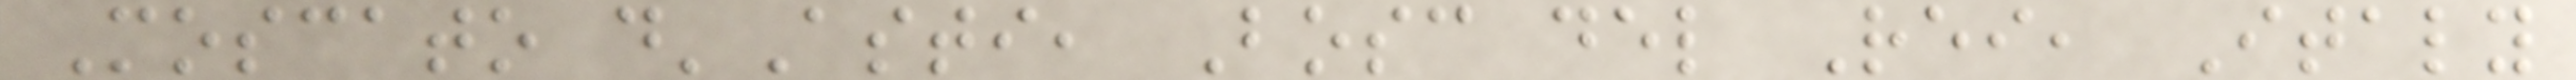Moscato d'Asti, Bosc del Rei, Italy
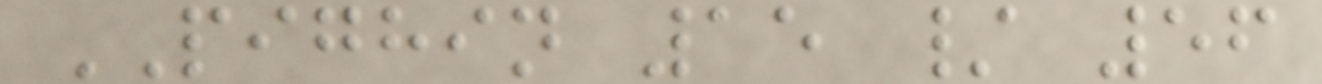PIGHIN 15 / 56
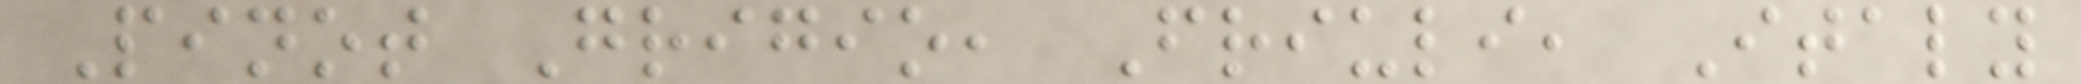Pinot Grigio, Friuli, Italy
